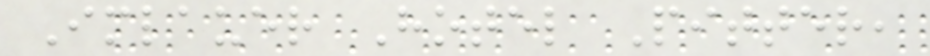Imlauer Hotel Pitter,
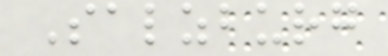Salzburg
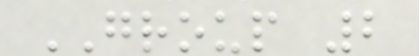GROUP 2
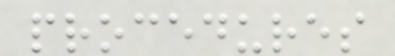procedures
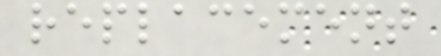replacement
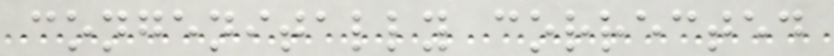congenitally corrected
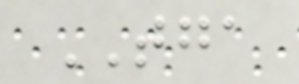TGA
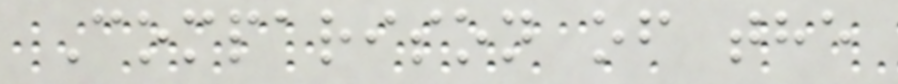Comparison of the
